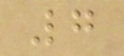7
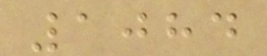1084
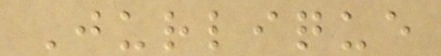Jurlique
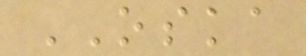OSKA
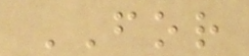FOR
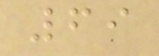69
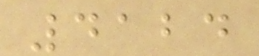4124
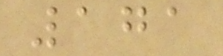171
